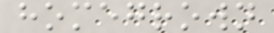homegrown
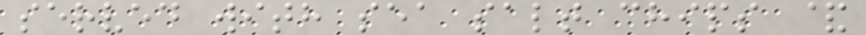served with sea salt chips &
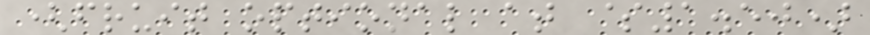(fruit optional at $1.50)
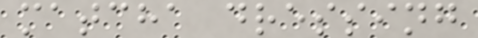matcha dressing
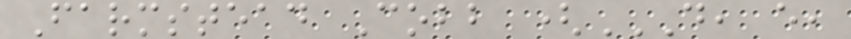Farmstead Cobb (D, E,
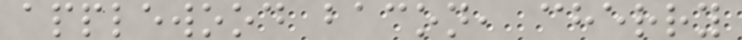applewood bacon, cherry
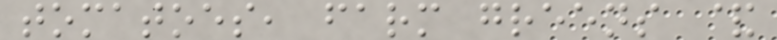tomatoes, farm greens &
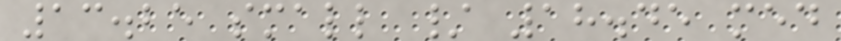13.25 small / 18.45 med
